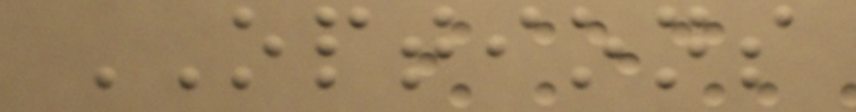OPTIONS
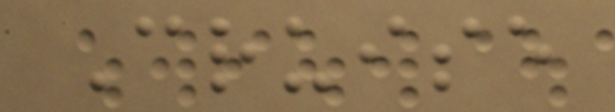Cruise
